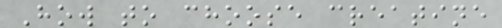How to choose creatine
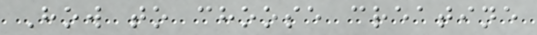How to choose creatine
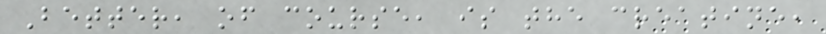Better, of course, is the creatine,
